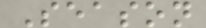Season
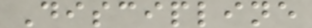Discipline
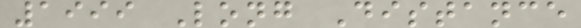1999 Long Distance
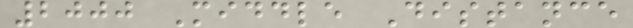2000 Middle Distance
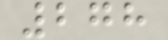278
